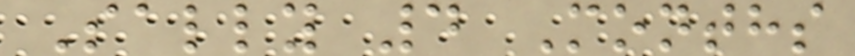Sally 4 Months
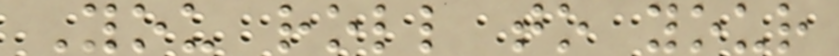You roll to your
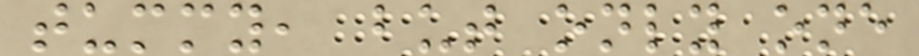tummy, but only one
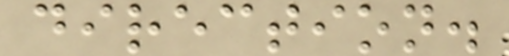direction.
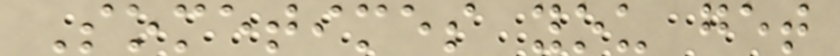Sometimes you get
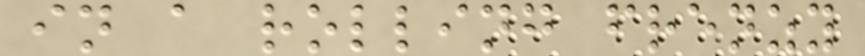in a rolling frenzy
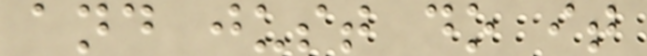and just do it
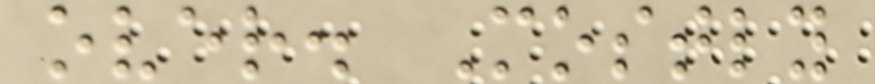over. Mostly
